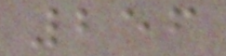256
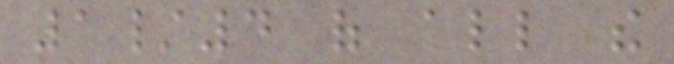1/4 of all the
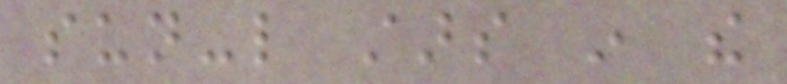sun-like stars in the
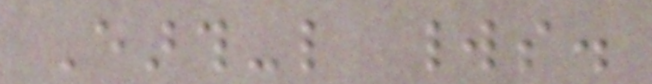Earth-like worlds.
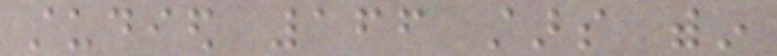studied 166 stars within
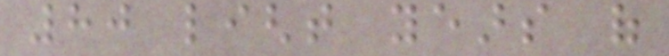80 light years of
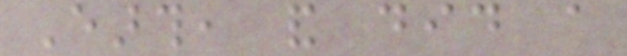Earth, and did a
